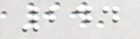244
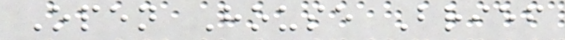Open House Brief
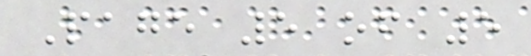Page 5 of 5
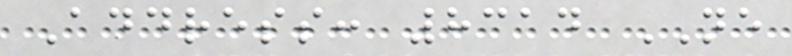Address: 8314 NE
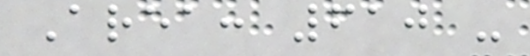Area: 610 -
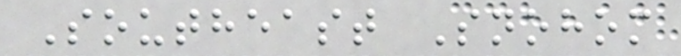Southeast Snohom
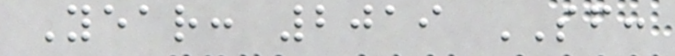Year: 2019 SF:
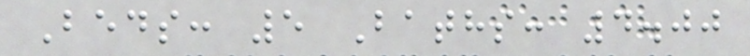Beds: 5 Baths: 4.00
